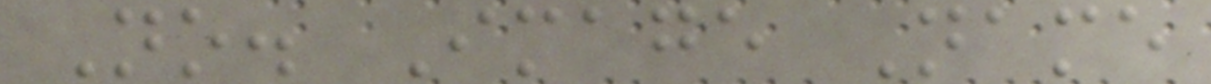No. Image Name
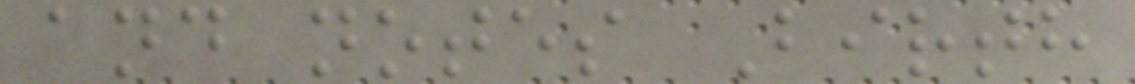and notes Birth
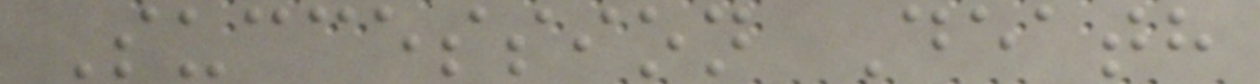Succession Death
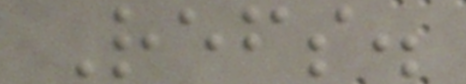Refs.
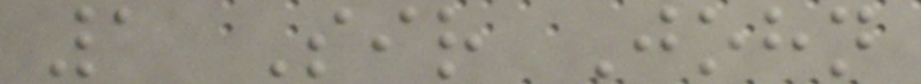1 Sir John
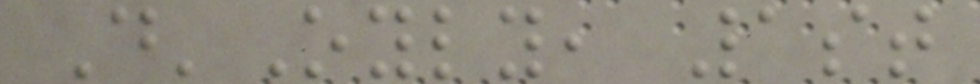D'Oyly, 1st
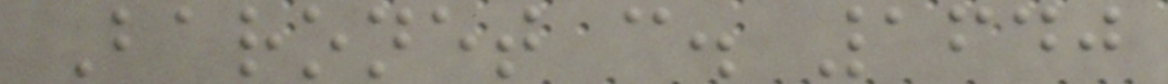Baronet c. 1640
